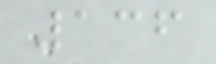136
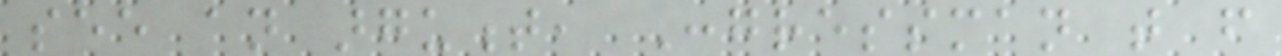see an argument, Congressman that from
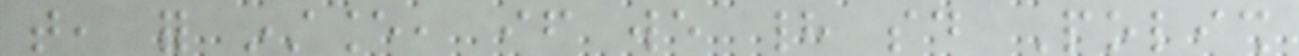that, for instance, if we had said Polish
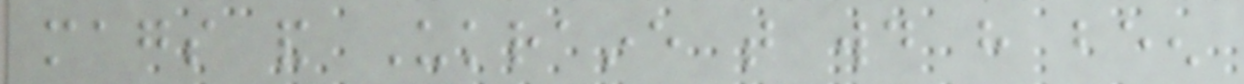mags and Ukraine that would have been
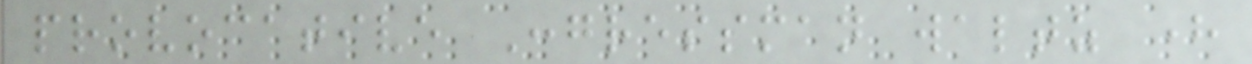provocative Congressman waltz here
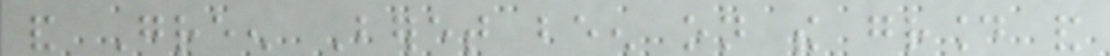and Green Beret been on the ground and
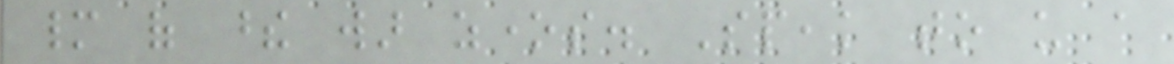many of these war zones. Speak to us a
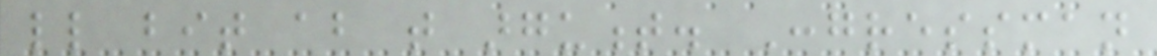little bit about that argument. Congressman
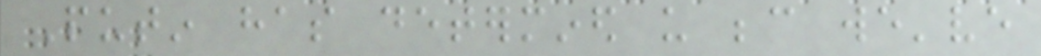Putin has determined us because we've
